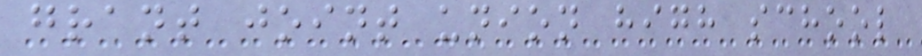grant joint union high school
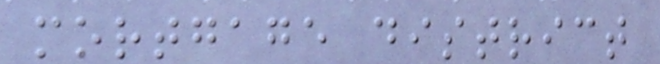mortgage district
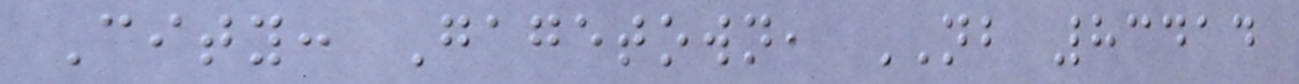City: Gagetown, NB 83414
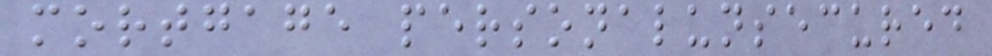mortgage personalunsecured
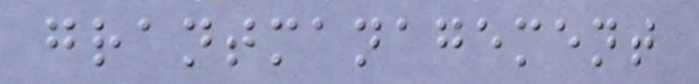grantmanagement
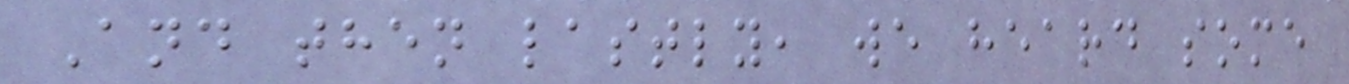And then lastly, we heard some
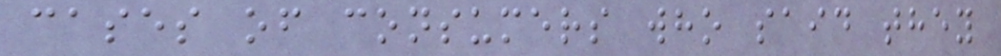cases of consumers who said they
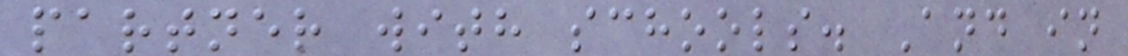partner with schools. And in
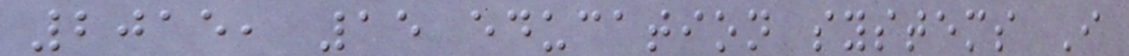2015, 15 education systems I
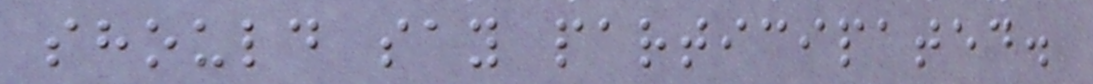should say participated.
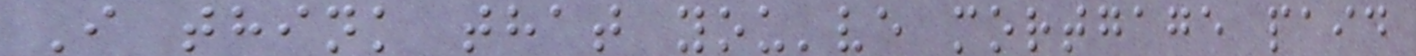I think that you've mortgage paid
